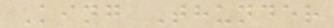King Thunder
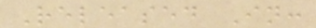Released In:
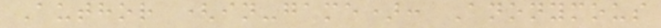Author (in-game): Anonymous
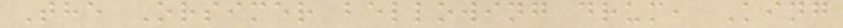The Orsimer bellowing drum, King
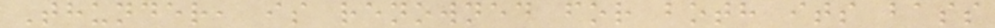Thunder, is renowned for both its bass
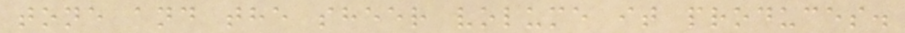tone and the sheer volume it produces.
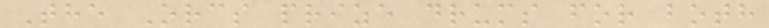The Orcs prize drums for both
